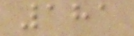181
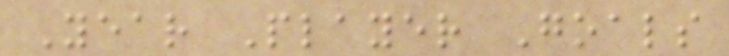Year Player Goals
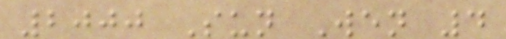2000 Sun Wen 4
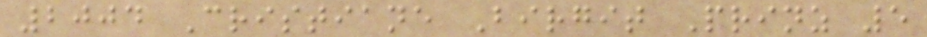2004 Cristiane Birgit Prinz 5
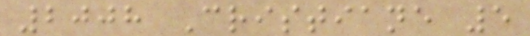2008 Cristiane 5
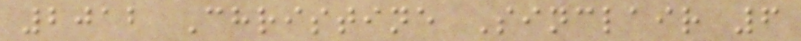2012 Christine Sinclair 6
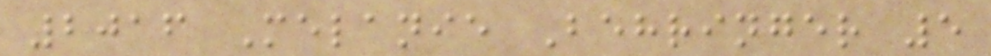2016 Melanie Behringer 5
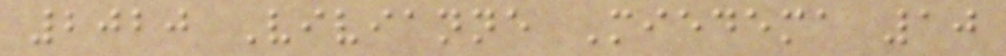2020 Vivianne Miedema 10
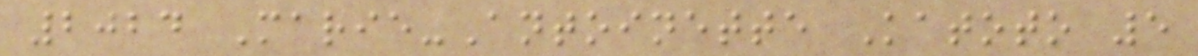2024 Marie-Antoinette Katoto 5
